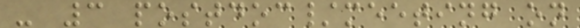- 3 postdoc/meeting on
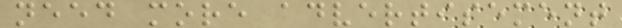need more advertisement
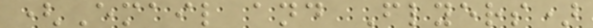(Email and Flyers)
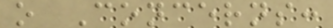o Concerns:
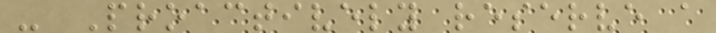- Proactively reserve a
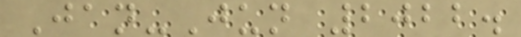Jan-Jun 2022.
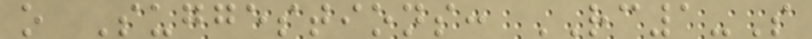o Suggestions: RC1-S
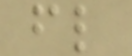fl
